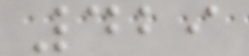429
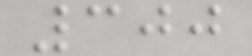300
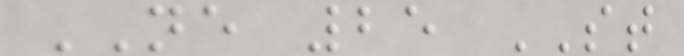NE 25 ST
